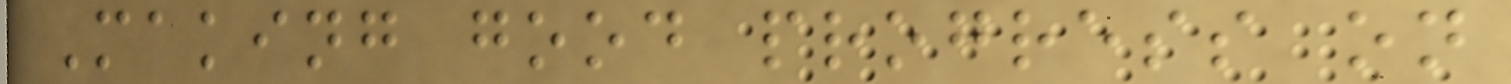Making good progress on
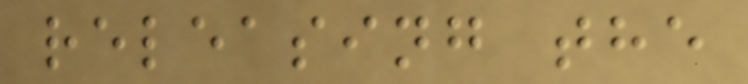releasing the
